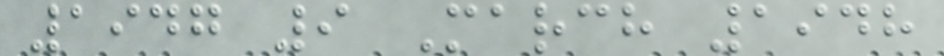1947 9 March 1948
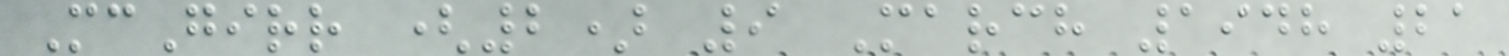McGirr (2) 9 March 1948 21
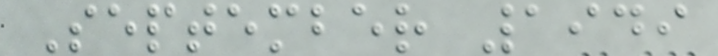September 1949
